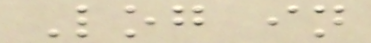Log in
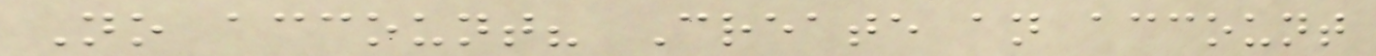No account? Create an account
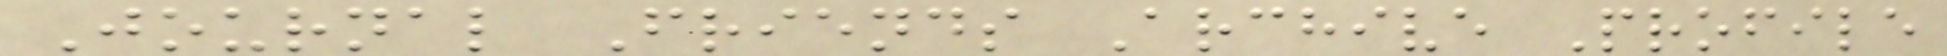Journal Friends Archive Profile
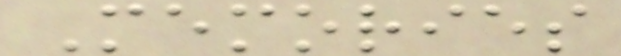Memories
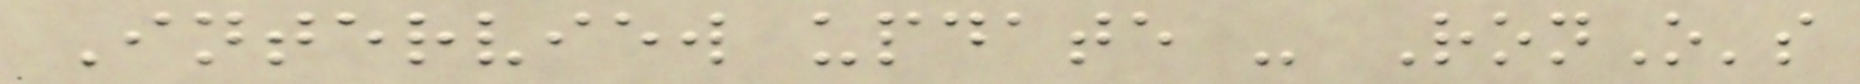Interview update - RonO's
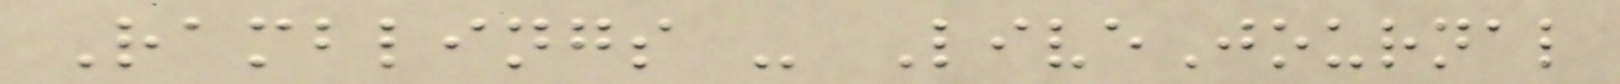Ramblings - LiveJournal
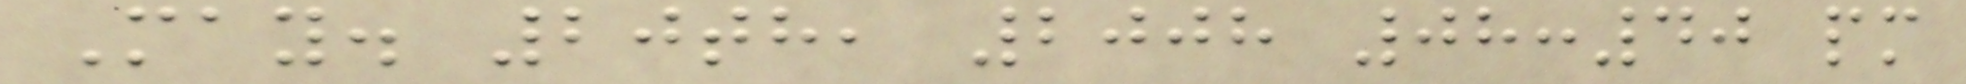May. 20th, 2008 08:40 pm
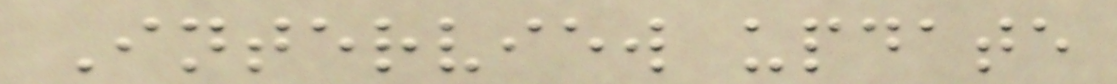Interview update
